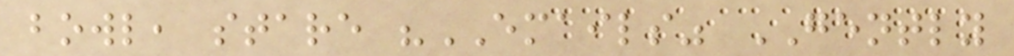bowl, stare "EMAILS" GENTLY
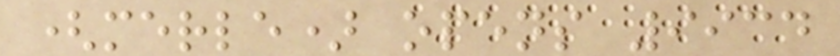(merle) opens 9934
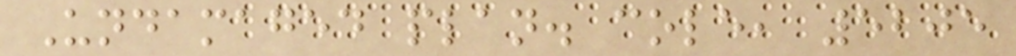Undamaged plan. cole, 5205
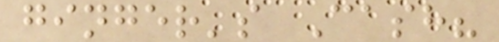ginger's Cash?
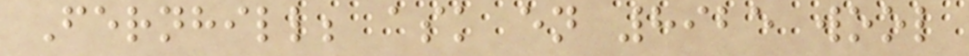Fernhill; ask en 8925 wool
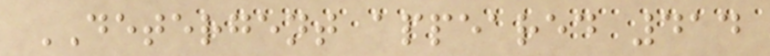DETERGENT appeared 414
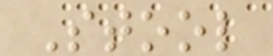Stool
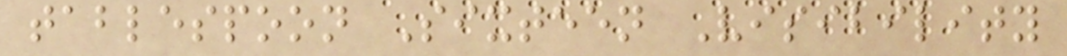tablespoon Sixteen Visibility
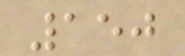150
